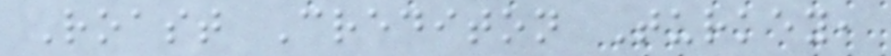Roast Crediton Turkey,
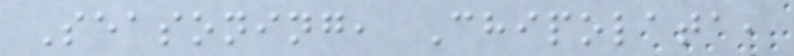Seasoning, Chipolata,
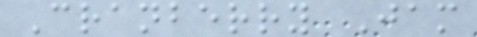Cranberry Jam
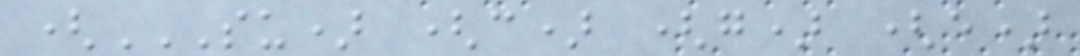(SU) (C) (G) (E)
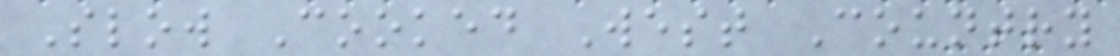Slow Cooked West Country
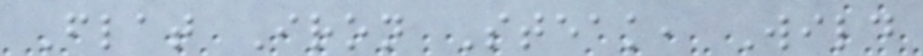Flat Iron Steak, Wild
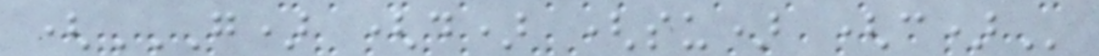(G) (D) (SU) (C)
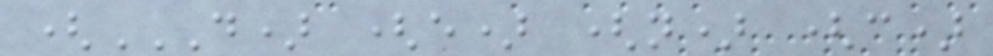(D) (E) (N) (C)
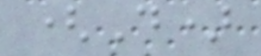(D)
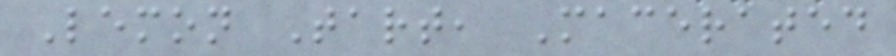Lemon Tart, Macerated
